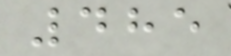485
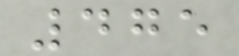475
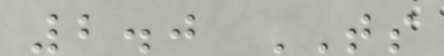2.0 TS
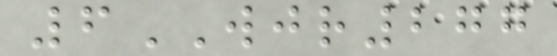6WJR277
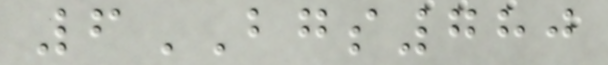6BGS780
